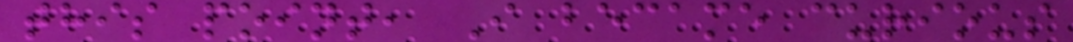this point, I became curious
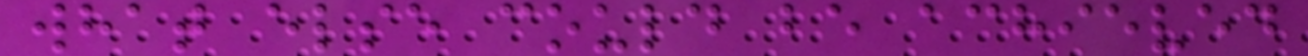what else could be achieved
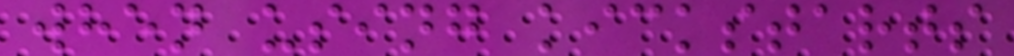when using kickstarts
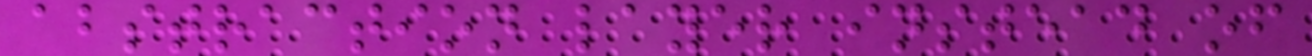abstraction layer instead of
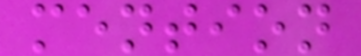mention
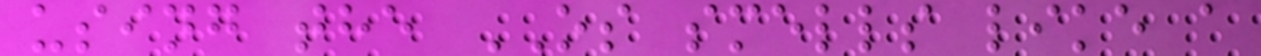using the OS smells like a
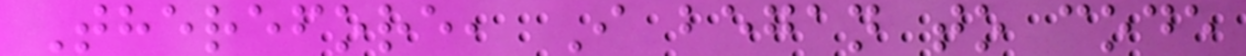Therefore, I began to code
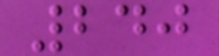240
